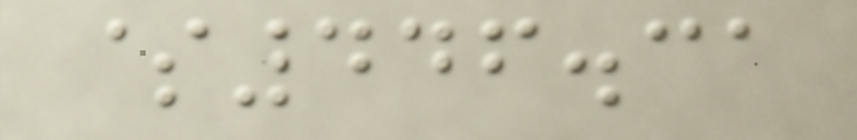$446.31
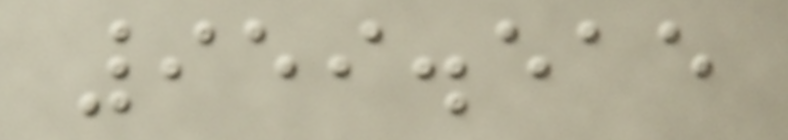959.515
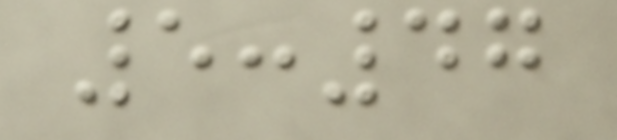5:47
